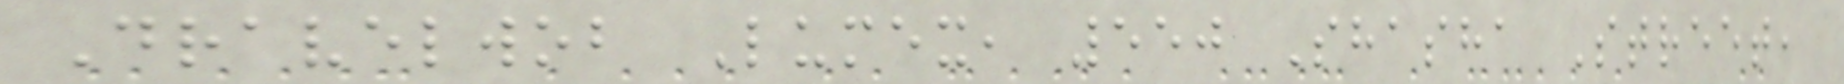Dravelwob Lumex, 550 Shasha Street,
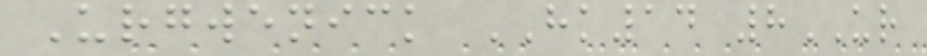Urgwenick HK14 8UR
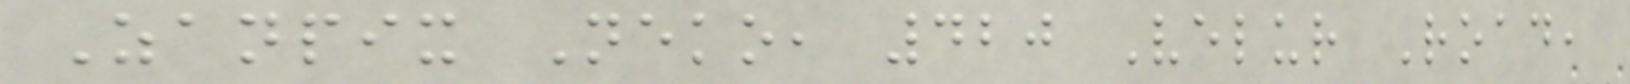Zanpix Neko, 420 Velur Road,
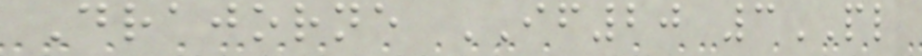Drajorne IF20 3PL
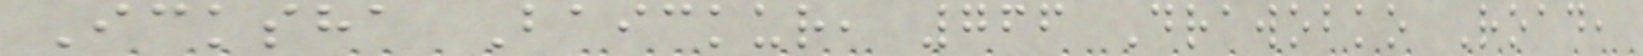Icksha Baickur, 766 Drawobko Road,
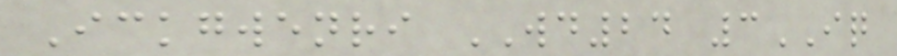Ickgwenri WD24 3IQ
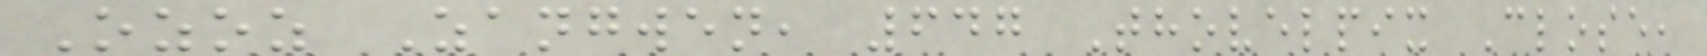Ozoz Zangwen, 647 Thovelpix Close,
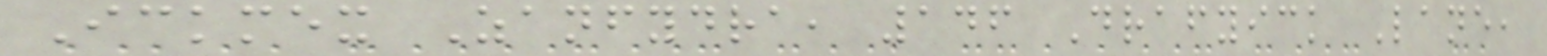Ickmex Zanfydra, 146 Drafyick Lane,
